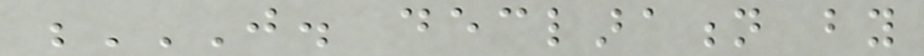J. DECLARATION BY
